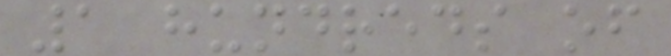1 hundreds of
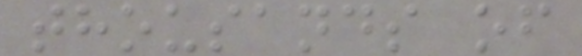thousands of
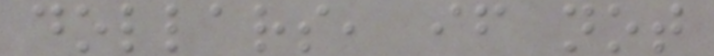dollars, if not
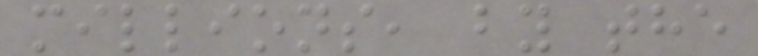millions, by the
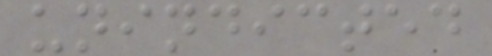unindicted
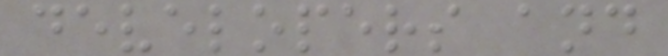developers and
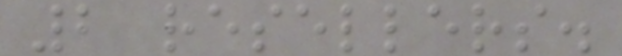2 resellers.
